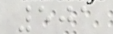501
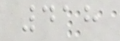418
